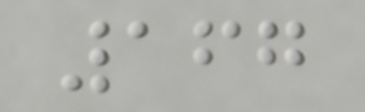167
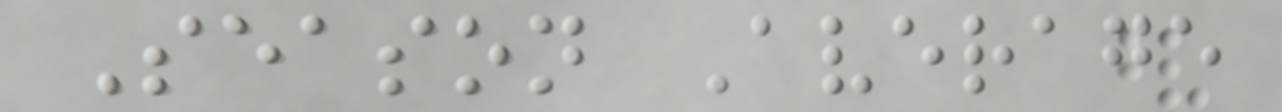Season Average
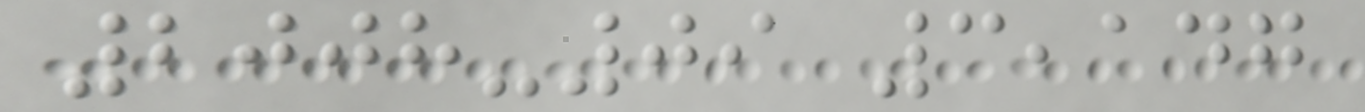2008-09 3,147
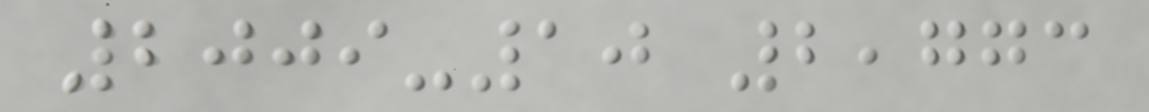2009-10 2,773
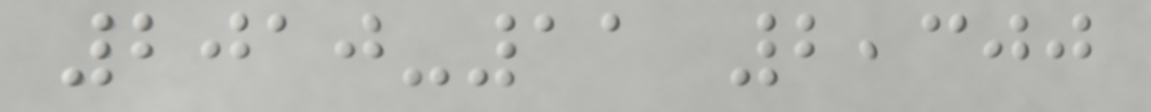2010-11 2,300
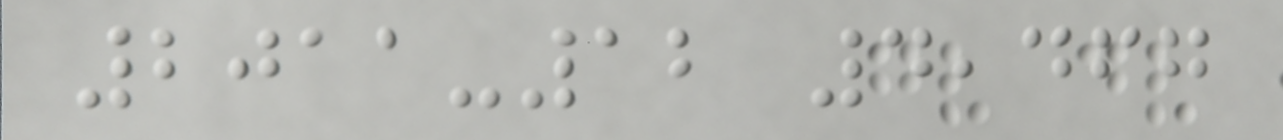2011-12 4,467
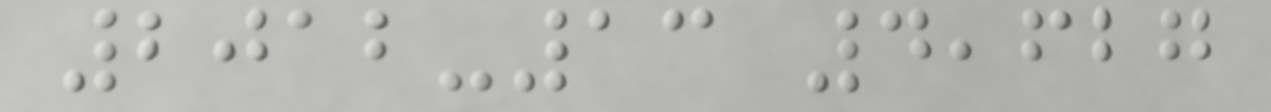2012-13 4,627
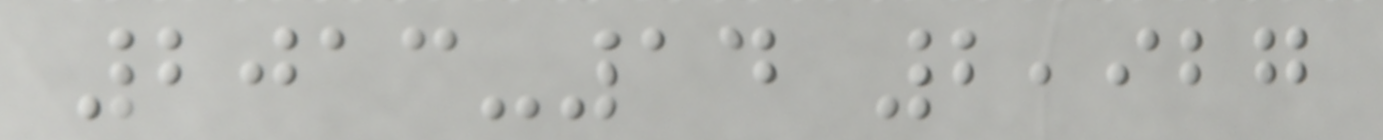2013-14 2,927
